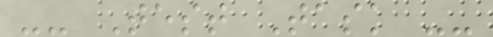-- Test Task --
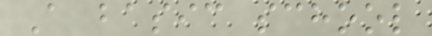A basic school
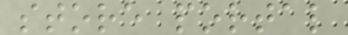store portal
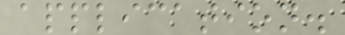application.
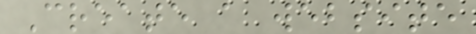Create a website
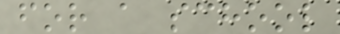for a school
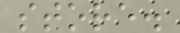store.
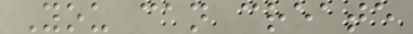You can create
